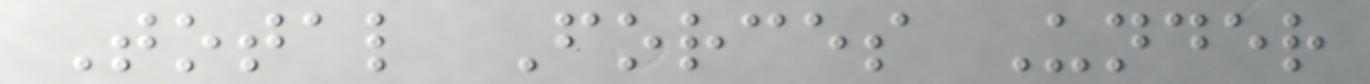Total Forces Under
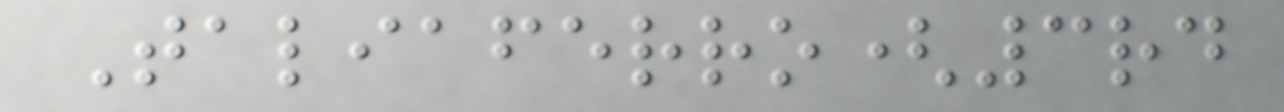Taliaferro(3rd
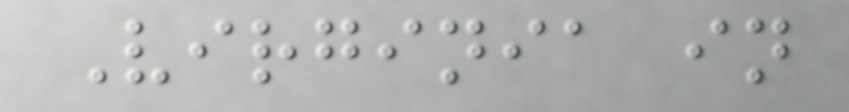Virginia in
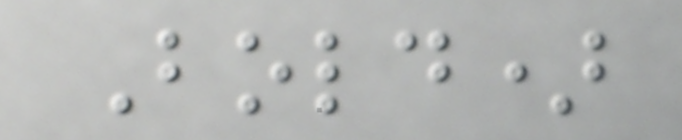Bold)
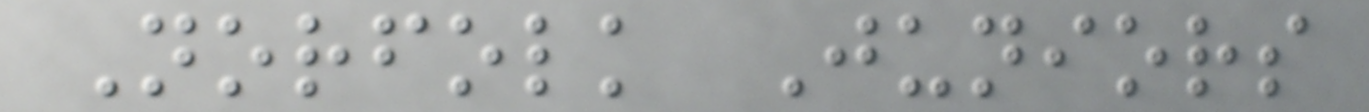Norfolk Juniors
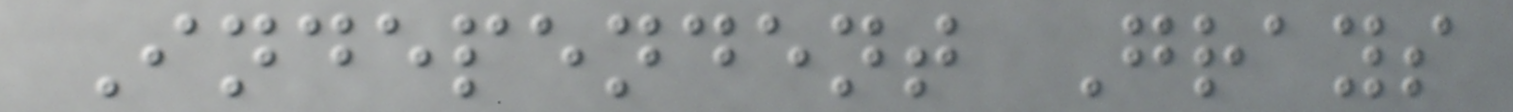Independent Grays
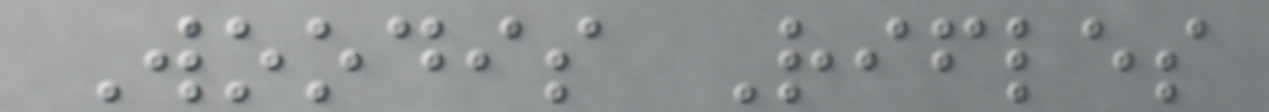Woodis Rifles
